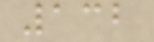132
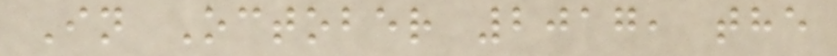In October 2017, the
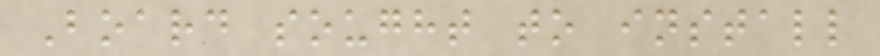Board sought to install
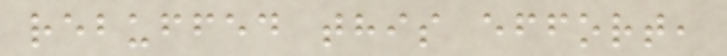rebuffed this effort,
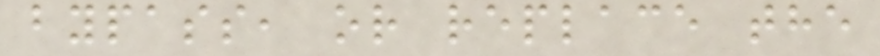bypass, or replace the
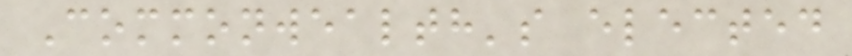Commonwealth's elected
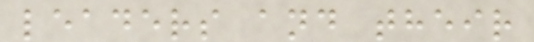leaders and their
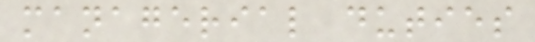managerial duties
